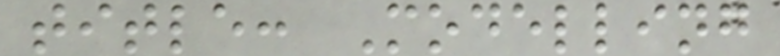title: Modelling
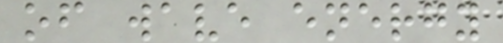of wave energy
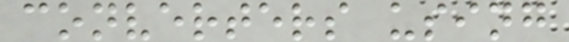converters using
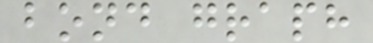bond graph
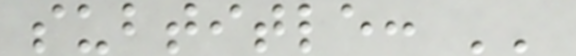subtitle: ''
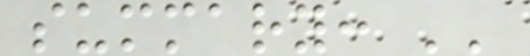summary: ''
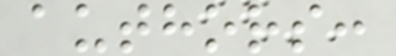authors:
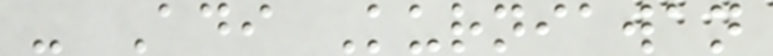- Adi Kurniawan
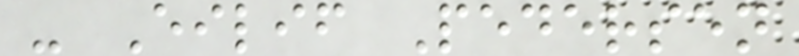- Eilif Pedersen
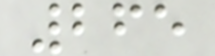265
